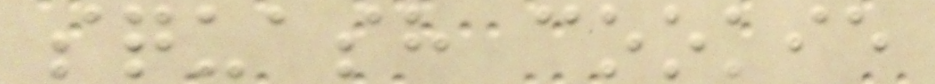squash cookie
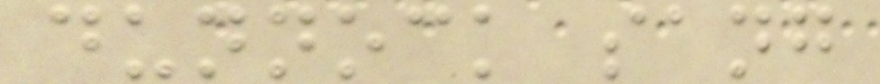dunnock sang
